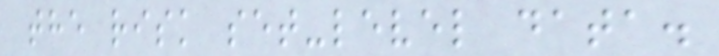the risk set-level data.
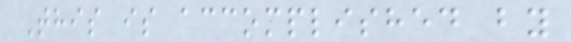This is accomplished by
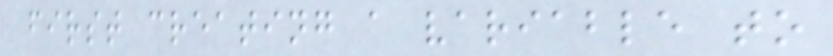first creating a variable to
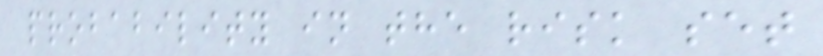probability in the risk set
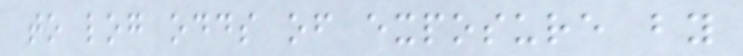to log odds of exposure by
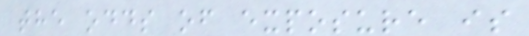the odds of exposure is
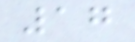17
